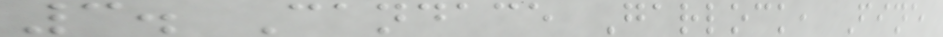3. Candace Garlock, Fine
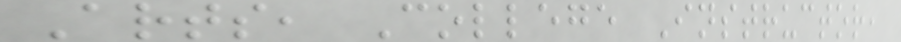Arts, College Instructor,
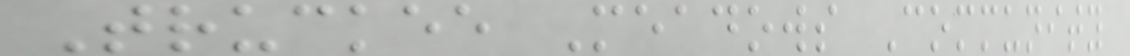Truckee Meadows Community
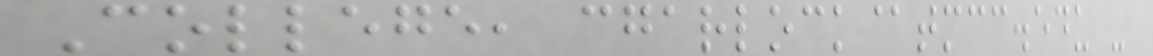College, cgarlock@tmcc.edu -
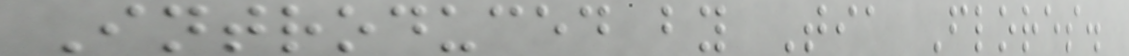Introduced by Tia Flores.
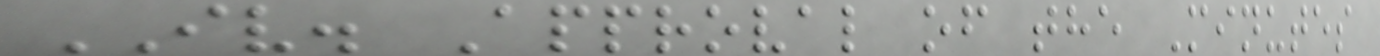IV. Approval of the Minutes
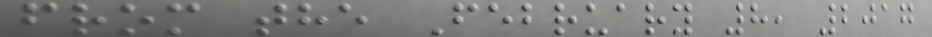from the February 8, 2017
